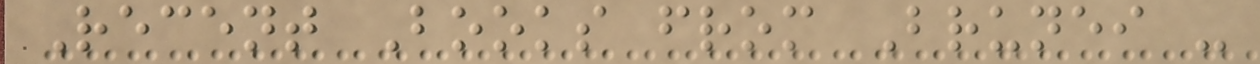Recent Books from Brunei -
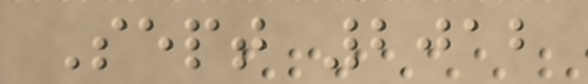Sept 2012
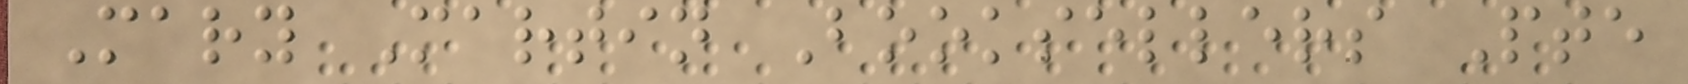Mary Martin Booksellers Pte
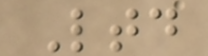Ltd
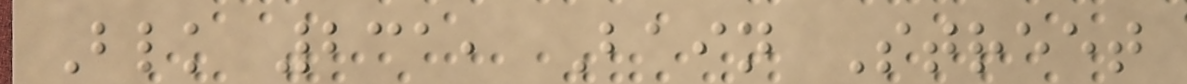Blk 231, Bain Street
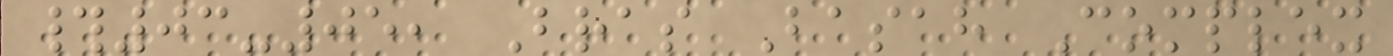#03-05, Bras Basah Complex
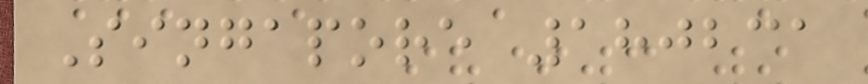Singapore 180231
